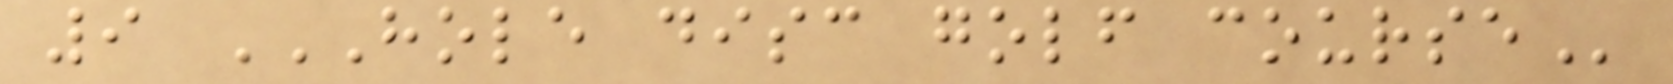9 HOLE DISC GOLF COURSE
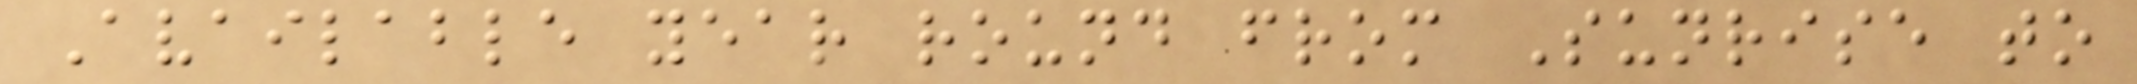Available year round from Sunrise to
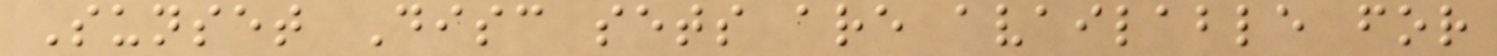Sunset Disc sets are available for
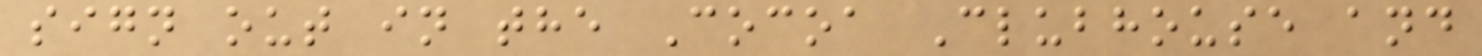sign out in the Cocoa Clubhouse and
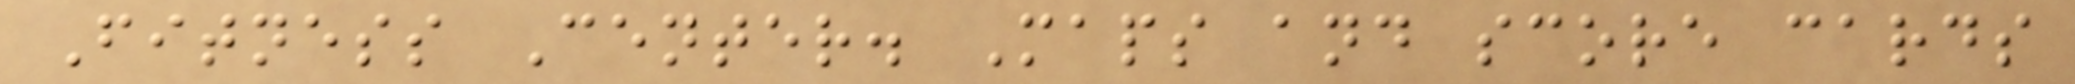Fitness Center. Maps and score cards
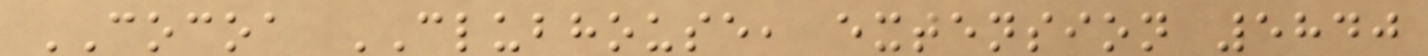COCOA CLUBHOUSE, extension 5840
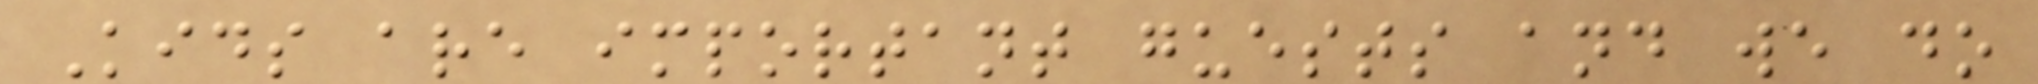Kids are important guests and we do
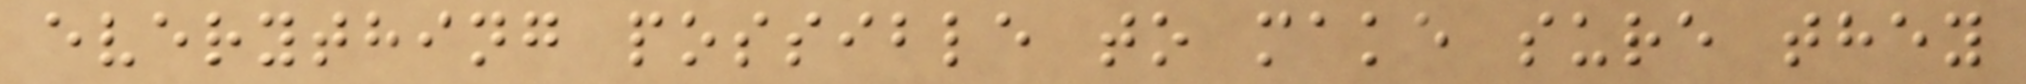everything possible to make sure they
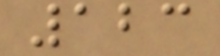123
